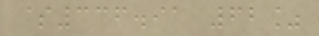$336.91 62%
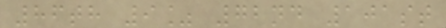86th 9% 72nd 101st
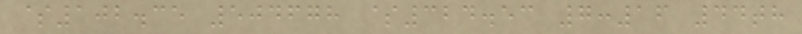$102.35 504678 $324.53 7:16 44th
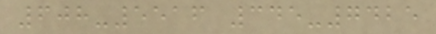608-5516 345-7425
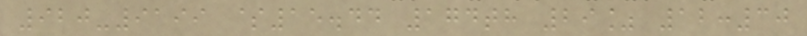920-9199 $15.44 174th 29% 12:30
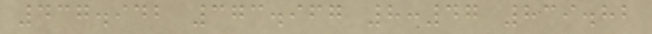437.942 373.967 8:47 839.82
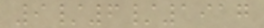9/6/1917
